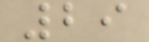29
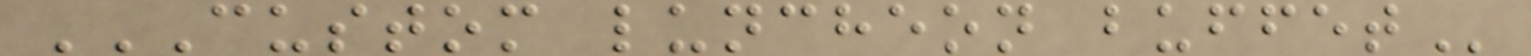CUSTOM LUNCHEON BUFFET
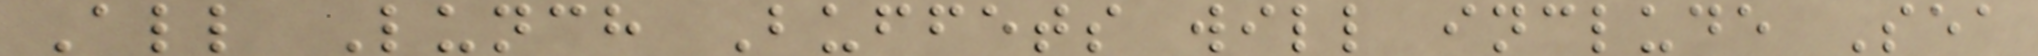All Lunch Buffets will include Sea
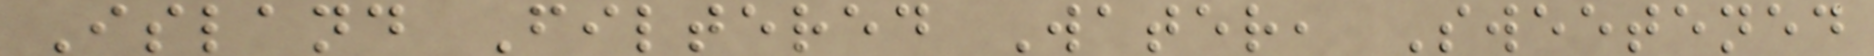Island Filtered Water, Sweetened
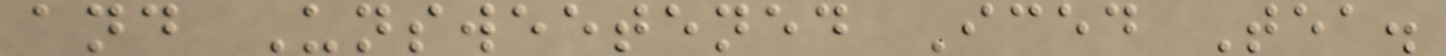and Unsweetened Iced Tea.
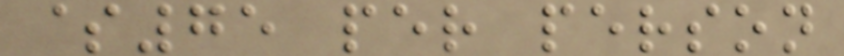$75 per person
